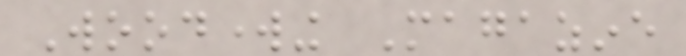Woodworking Magazine
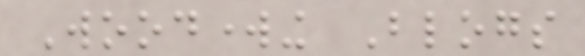Woodworking Blogs
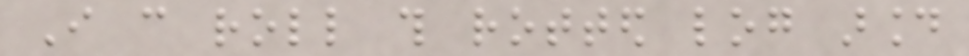I can roll this rotted log around
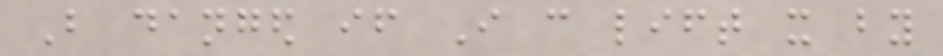But danged if I can lift it by
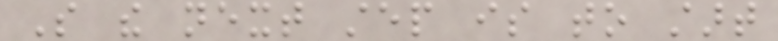So the next step is to start
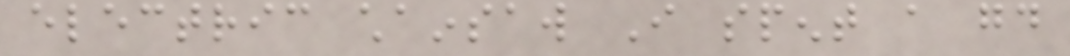electric chainsaw I spent a good
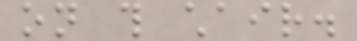on this chair.
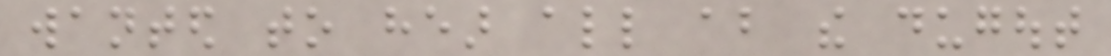wanted to hear all about the dugout
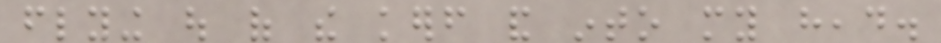flying out of the kerf and into my head.
